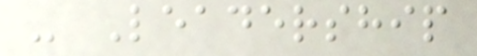- Leadership
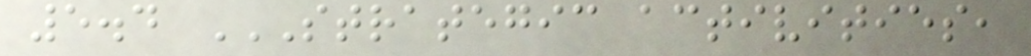5.4 STRATEGIC ACTIVITIES,
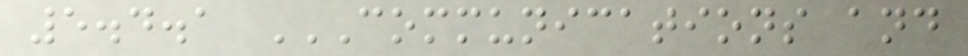5.4.1 COMMUNICATIONS AND
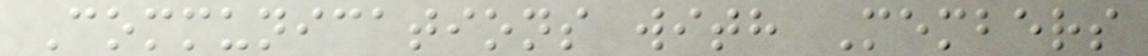Communications with Members
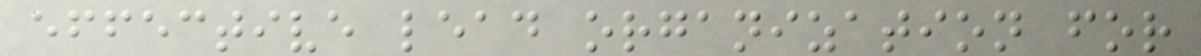effective lead organization for
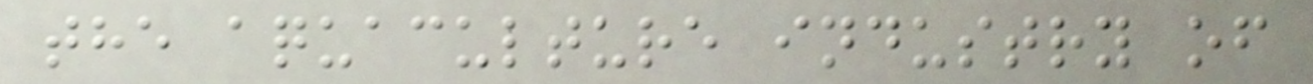the aquaculture industry of
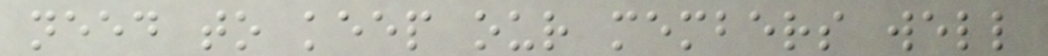need to keep our members well
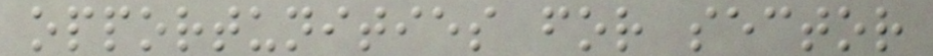opportunities for sector
